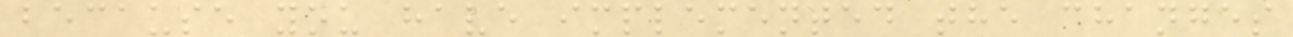because you have implemented the changes
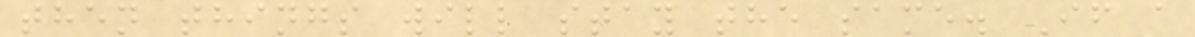then things will stay the same. If a
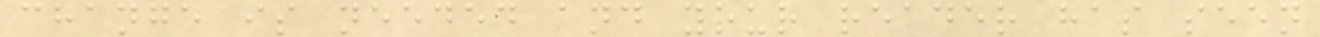change is needed and your reader has seen
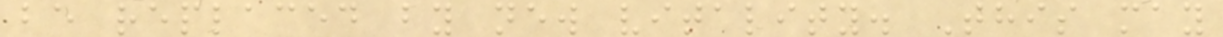be replaced by new vitality. This may
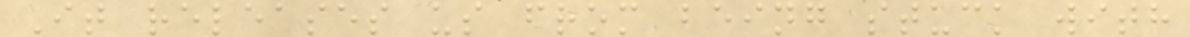It releases us from being stuck with
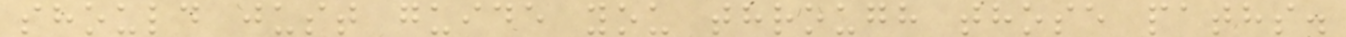should just guide you through those paths.
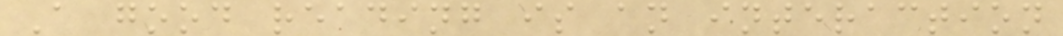A good reading is an interaction
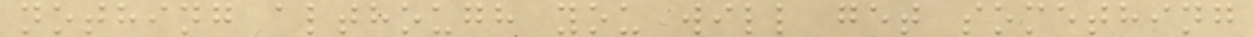nothing although you will get something
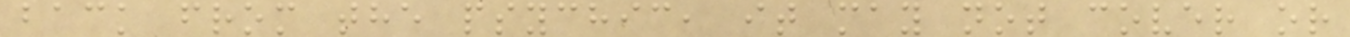back from the psychic, it may not cover or
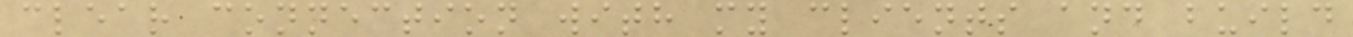clear connection with my clients and build
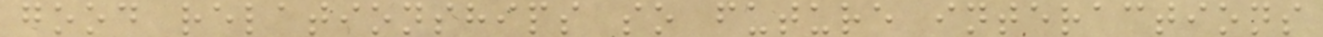good relationships so future interactions
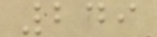249
